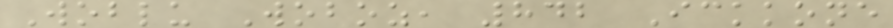Woblu Woboz, 842 Ickkone
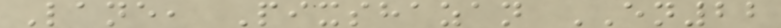Lane, Pixshazan EN22
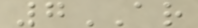7AR
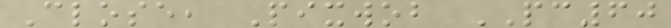Close, Pixwob PC60
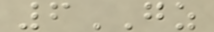6GZ
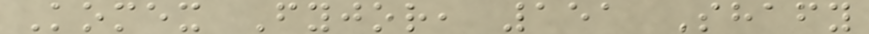Komex Fyjor, 151 Shafy
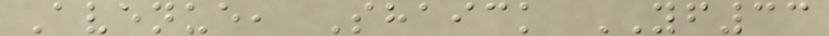Avenue, Shaick YF33
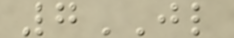7JL
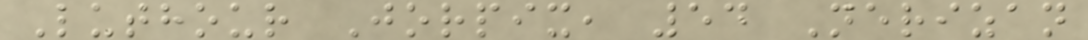Luthour Jorpix, 54 Nerizan
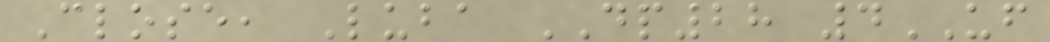Close, Luba DP28 4UF
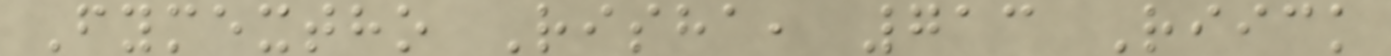Fymextho Risha, 713 Riick
